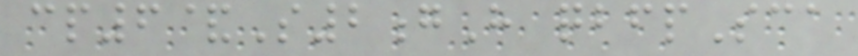cp6&S2gH qbfpSca
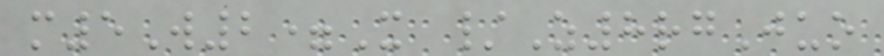m5W2=X /Z8rgJuo
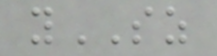ySZ
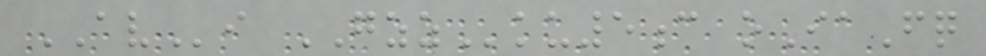AVi GZZku5c oIaFq
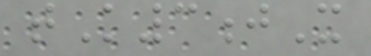tK3jX
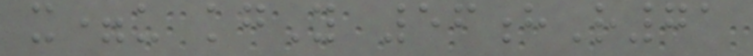x=u kgY 56hR71
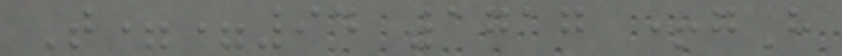T==94 1717 +gH
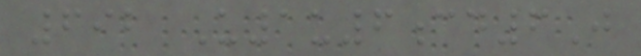692 U1u6cd6J
